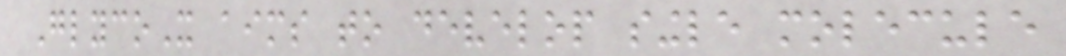GlycoX aims to develop single molecule
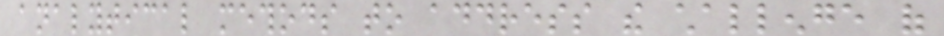analytical methods to address the challenge of
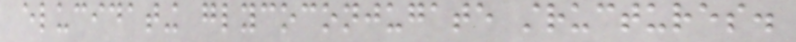elucidating glycoconjugate structures.
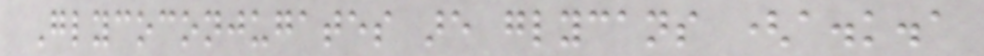Glycoconjugates are glycans (a.k.a
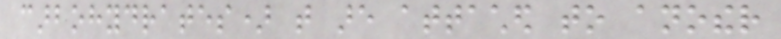carbohydrates) that are attached to another
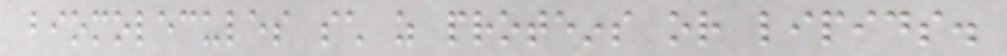biomolecules such as proteins or lipids.
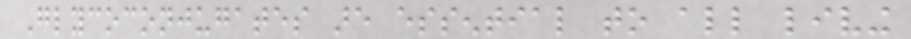Glycoconjugates are essential to all living
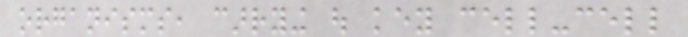organisms, carrying out key cell-cell
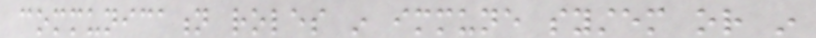communication roles in immune system or in
